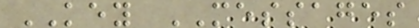KEY MESSAGES
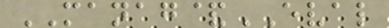MANAG&EVAL
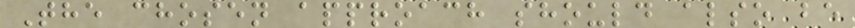The chosen approach should also be
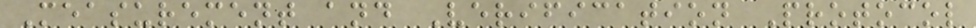Measurement and Verification Protocol
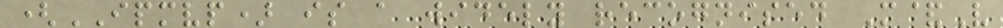(IPMVP) is a widely recognised M&V
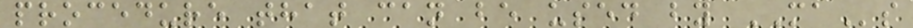procedure that can be used by MAs
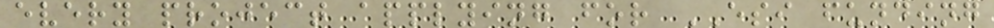every project applying for ESI funding
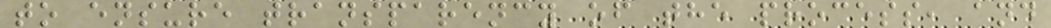to ensure transparency of the process, and
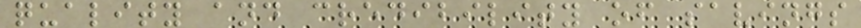quality and credibility of savings
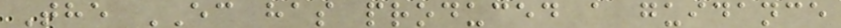The EC has produced a guidance
